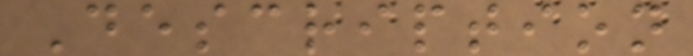Description
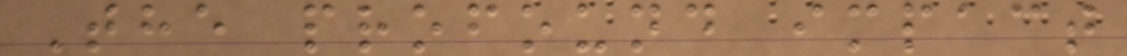The profound impact
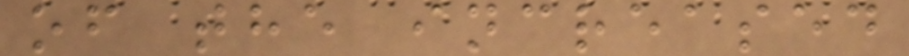of the increased
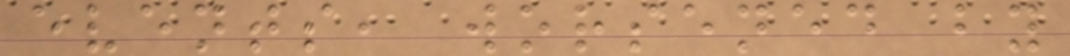events, worsened by
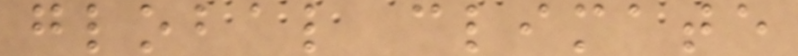global climate
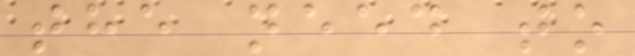the need to
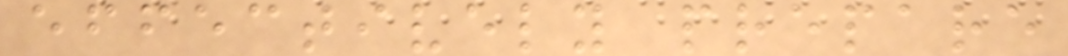effectively prepare
